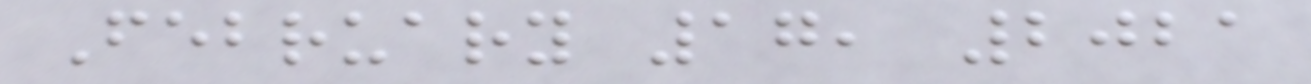February 17, 2021
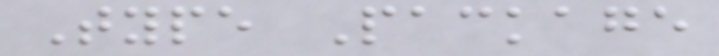Type Package
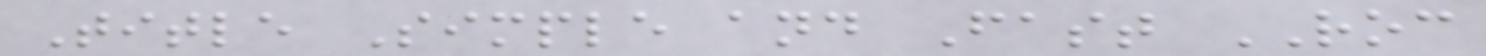Title Simple and Fast ROC
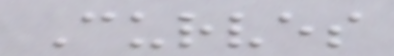Curves
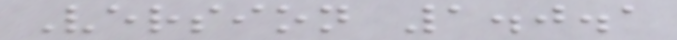Version 1.0.1
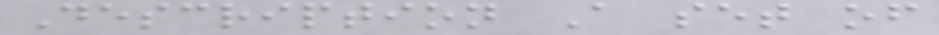Description A set of
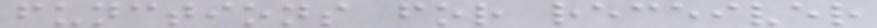functions for receiver
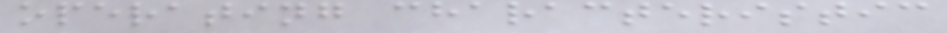operating characteristic
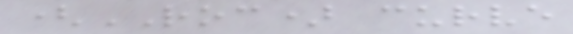(ROC) curve
